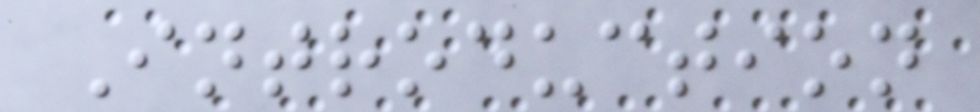Introduction
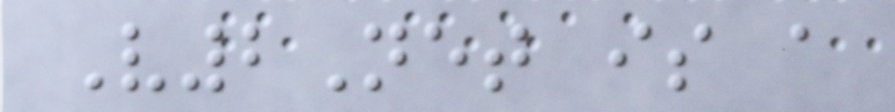V2Net is a
